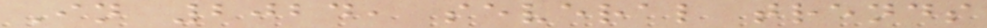In 2024, several trends
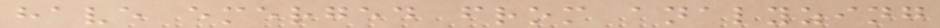have emerged from analyzing
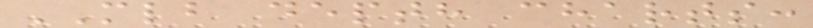MLB depth charts:
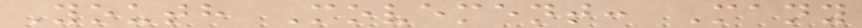Youth Movement: Many
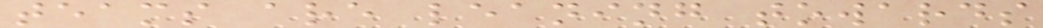teams are leaning towards
